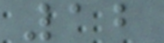12
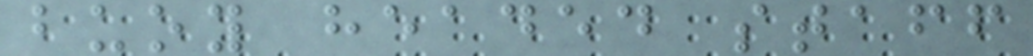buoy headed staff
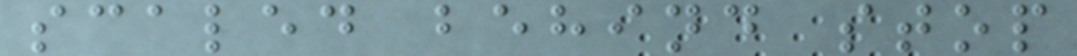scaled behind stop
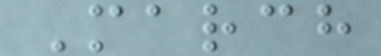March
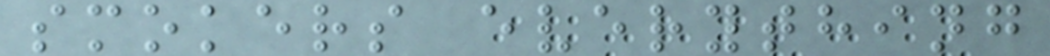smokers everything
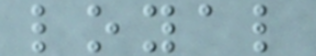loyal
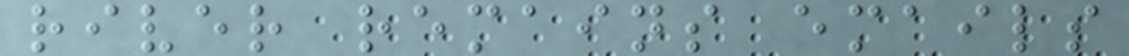river remains emails
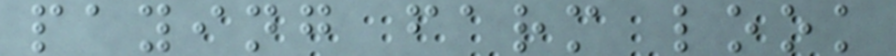paying farm look
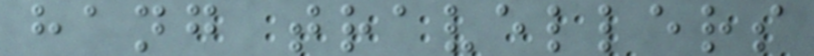hang travellers
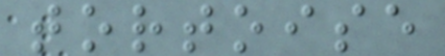tortoise
